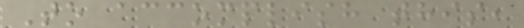To accomplish this,
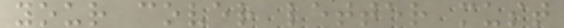your cover letter must
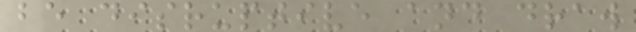be disruptive and draw
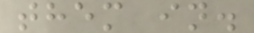them in.
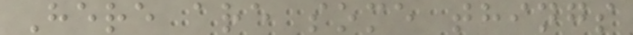Here are some things
